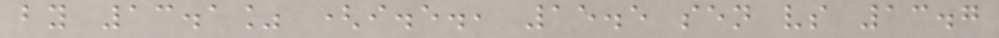by 13.1% (i.e., 15.5 sen vs 13.7
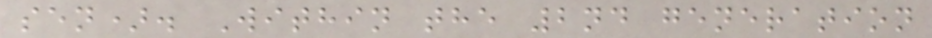sen). Within the 2nd generation
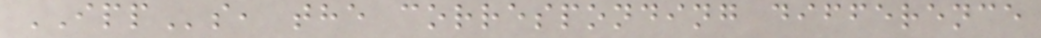IPPs, the corresponding difference
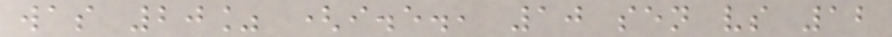was 20% (i.e., 10 sen vs 12
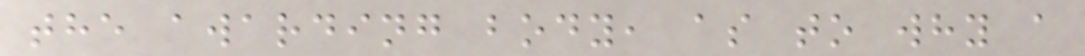the awarding body, as to why a
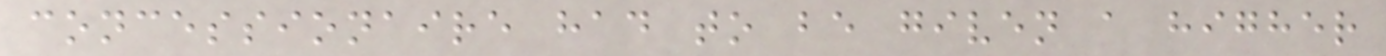concessionaire had to be given a higher
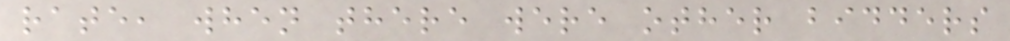rate, when there were other bidders
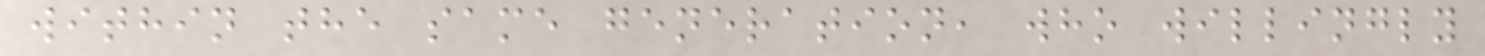within the same generation, who willingly
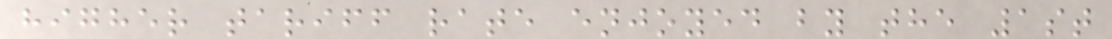higher tariff rate enjoyed by the 1st
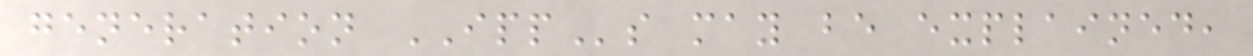generation IPPs may be explained,
